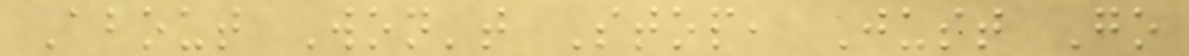About Won't Stop, Just Go
